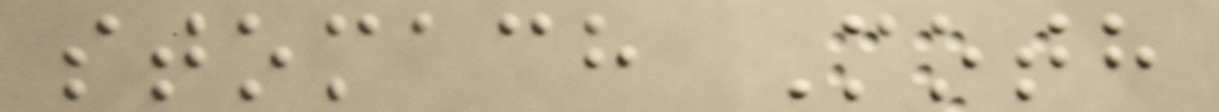stomach Moth
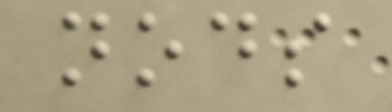nods
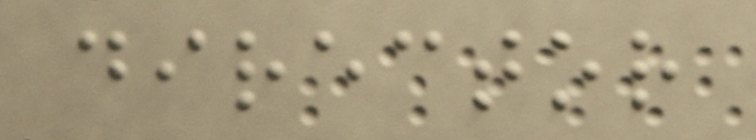director
